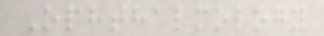Ophthalmology
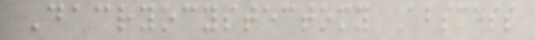Dacryocystectomy Abscess
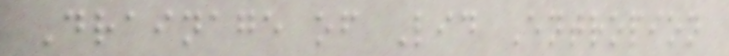Drainage of Lid Entropion
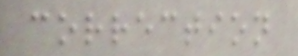correction
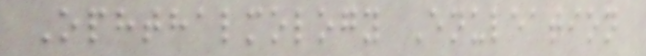Ophthalmology Enuleation
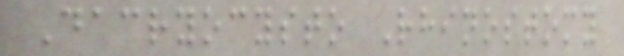Dacryocysto Rhinostomy
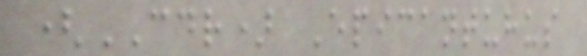(CDR) Epicantuhus
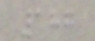187
